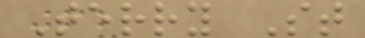Terry St
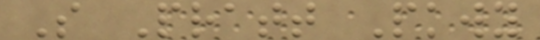S Pratt Pkwy
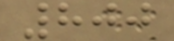800
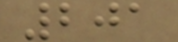201
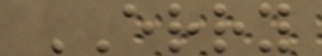ERRY
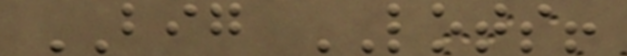BIG LOTS!
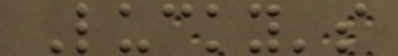Lucky's
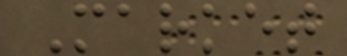Market
